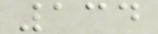134
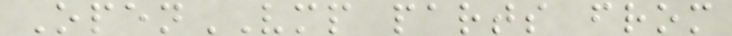OpenVMP parts from
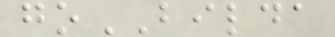goBILDA
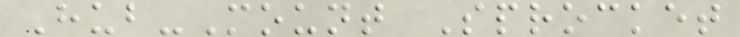Hub-Mount Sprocket
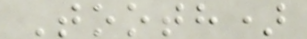Tooth)
